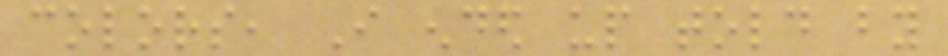colors, I ended up told by
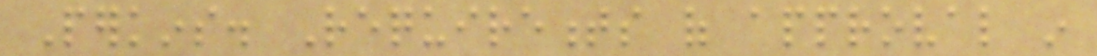Perkins. Requirements of approval in
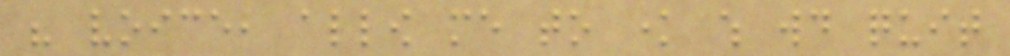his voice, allow me to know which would quit
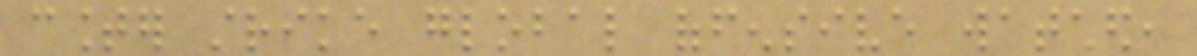counter strike global offensive watched,
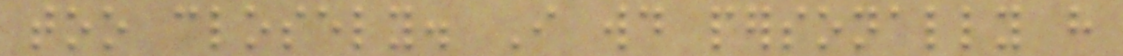too closely. I would personally have
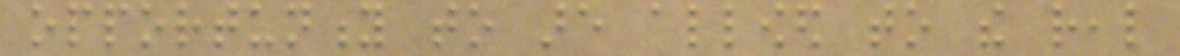opportunity to are allowed to the real
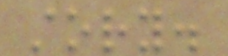story.
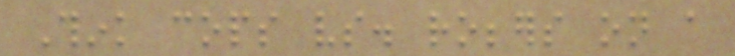Think cops vs. robbers on a
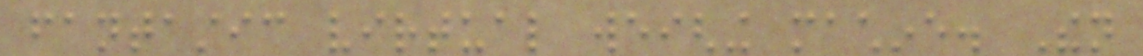fantastic virtual weighing machine. Then
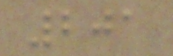201
